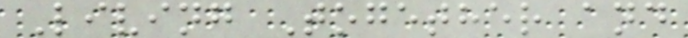Living Together and
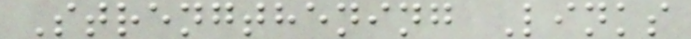Strengthening Links
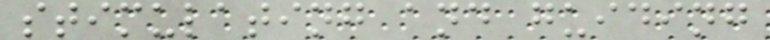stimulating and guiding
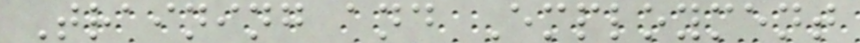Training and Employment
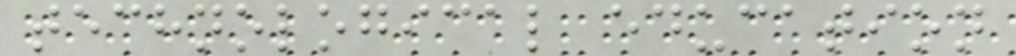technological education
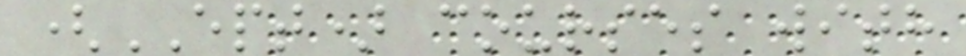(EPT) courses with
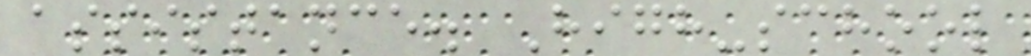assistance. High-school
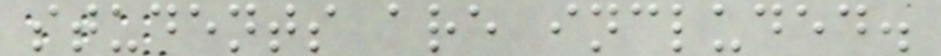students are included.
